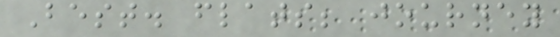Best. flats; journey
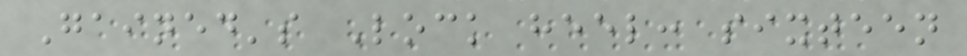Gained's Lock heel: sixteen
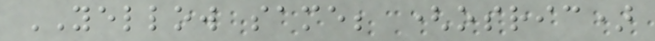YELLOW same; (osric)
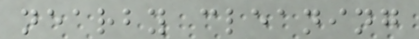nearby cleaning
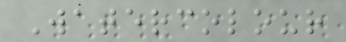Watercolour
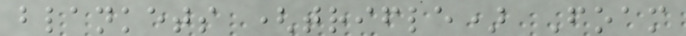blankets (trifle) Foam
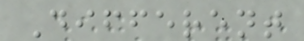Different
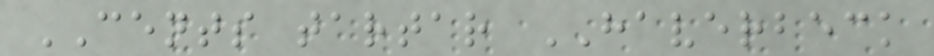CENTS tartar HAVERBECK
